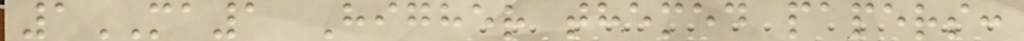1MA1 Higher themed papers:
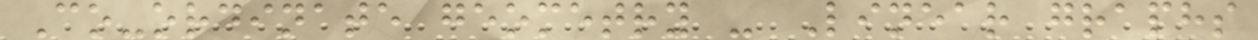Co-ordinate geometry - Linear graphs
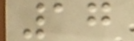17
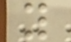y
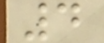4
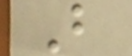B
